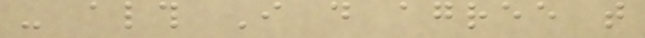- although I do agree that
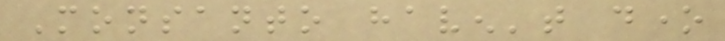Monsanto haven't done
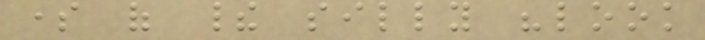some of their silly "look
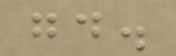good.
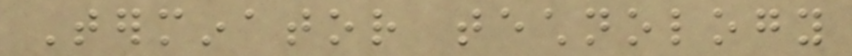Terminator technology
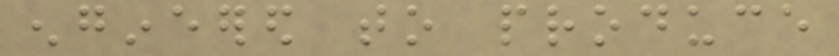engineered to produce
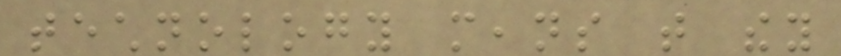technology means that they
